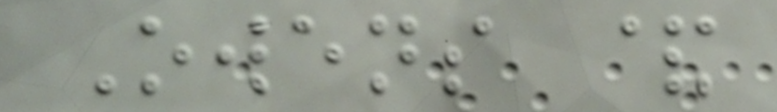Owens &
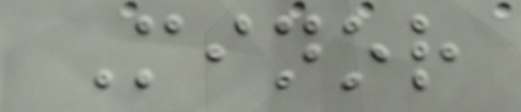Minor
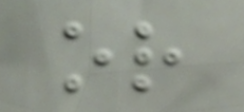or
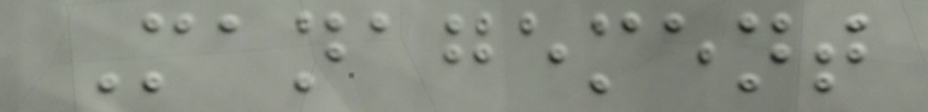Management
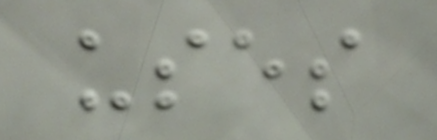uses
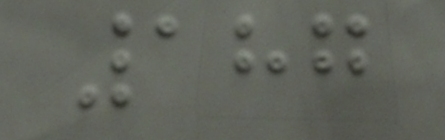187
